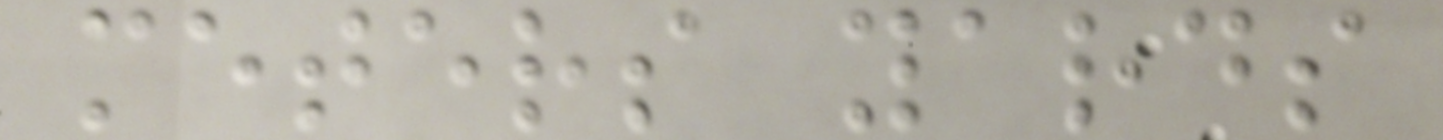meters yards
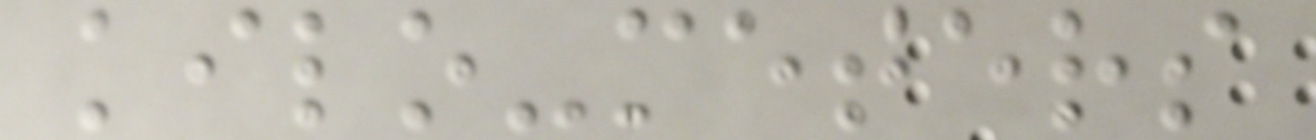kilo-meters
